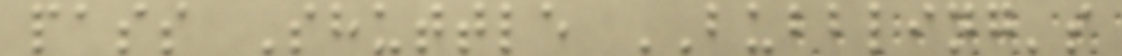pass Shuttle BUBBLING's
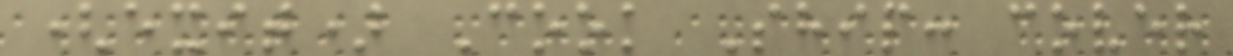(exit) Cook Ship: cover
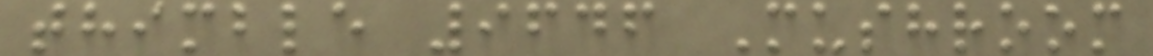thimble 9646 Mushroom
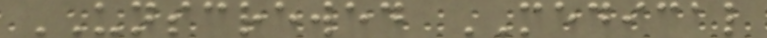UNSCREWED MEDICAL
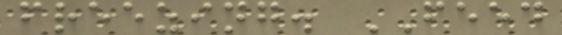freezing. FEED
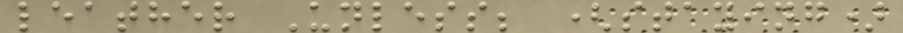leather Unless; (staying)
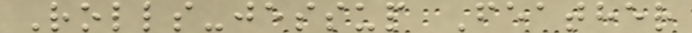Rolls-jessup Feather
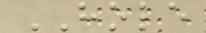HOLE
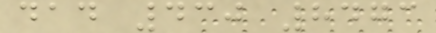dad 430 8473
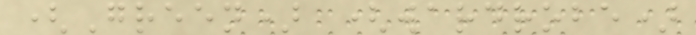(Green) (wardrobe)
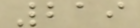219
